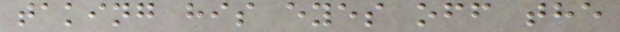taking his eyes off the
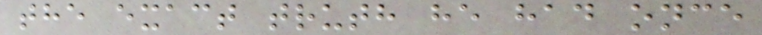the exact truth he had once
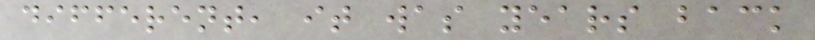different, it was years back
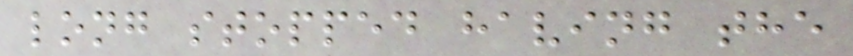long stopped having the
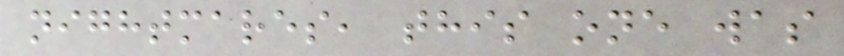nightmares, this one was
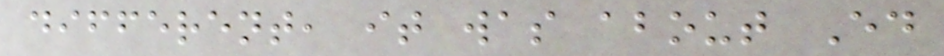different, it was about Ed
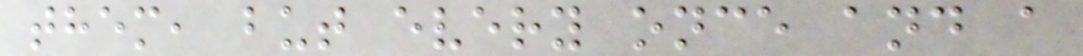them, but every once and a
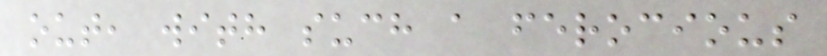out, with such a ferocious
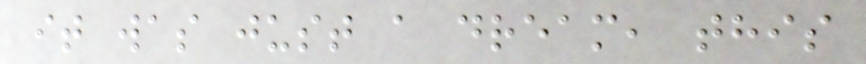it was just a dream, this
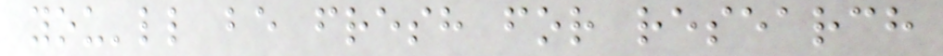you'll be fresh for research
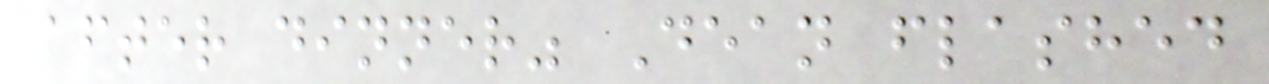after dinner" Dean flashed
